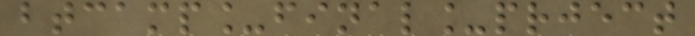btcamp_final_prject
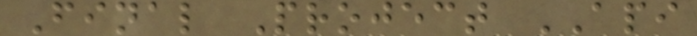Final Project API
